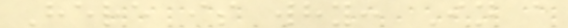Here is why: In a
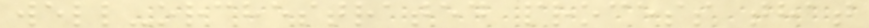well-orchestrated process that
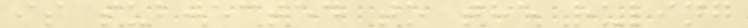is subjected to the ruling
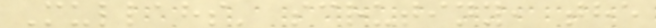Mullahs' scrutiny, the
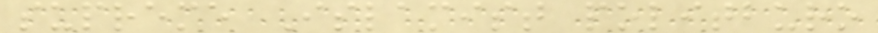supreme Islamist politburo
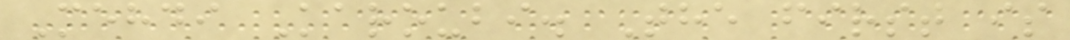Mehdi Karoubi. The first is
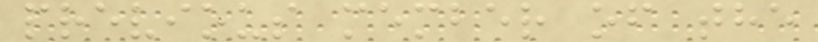previous member of the
